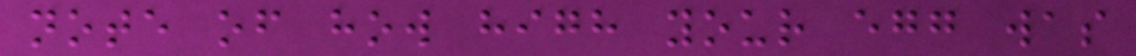note of how high your egg was
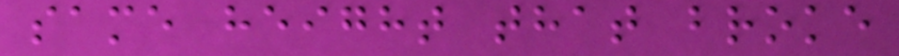same height that broke
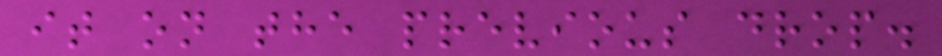it on the previous drop.
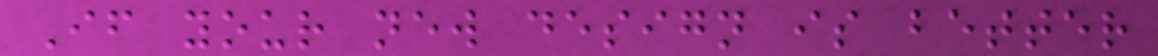If your new design is better
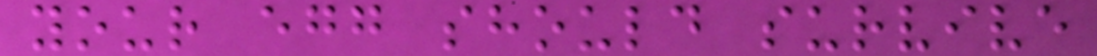your egg should survive
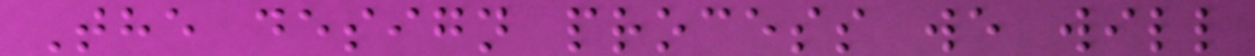The design process we will
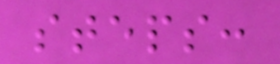steps:
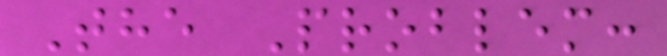The Problem:
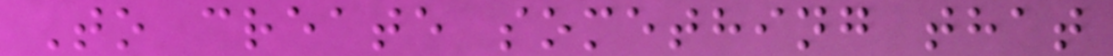To create something that
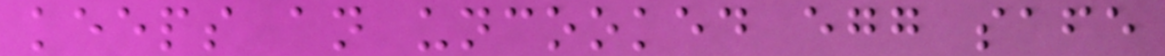keeps an uncooked egg safe
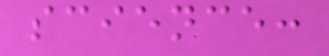science:
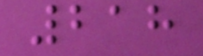218
